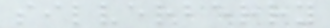silverberry
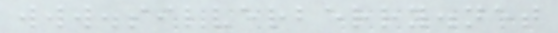www.silverberry.net
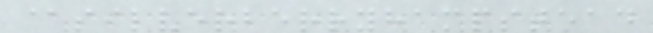@silverberryhampstead
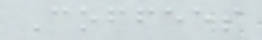Coffees
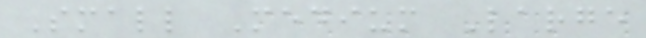Small Medium Large
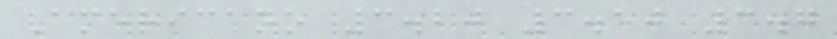Americano 3.20 3.50 3.7
